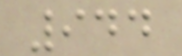944
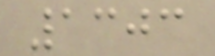1303
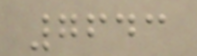7643
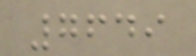7649
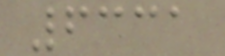6331
